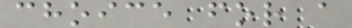choice for a
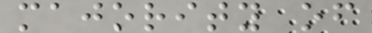majority of
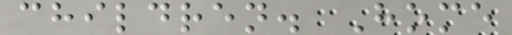children. Home
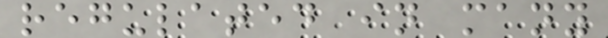regulated in many
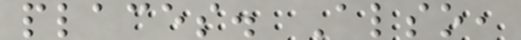places. Also,
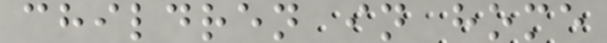children in home
